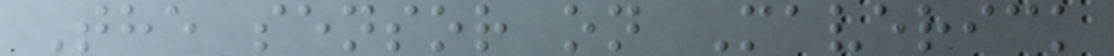The sensor on Maverick
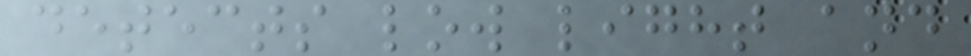detects low light and
